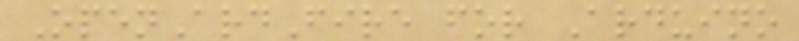OpenArdFire for Arduino
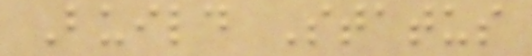Build Status
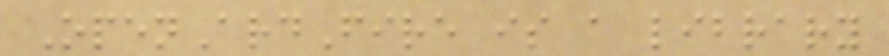OpenArdFire is a library
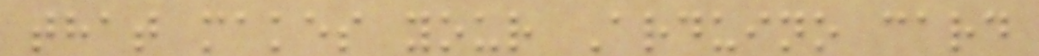that makes your Arduino card
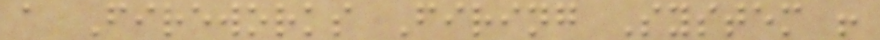a Fireworks Firing System !
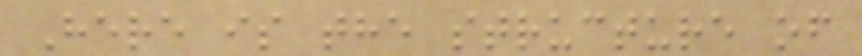Here is the structure of
